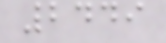2449
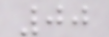00
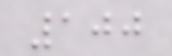100
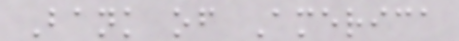Bank of America
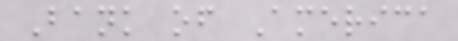Bank of America
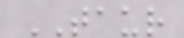TAUR
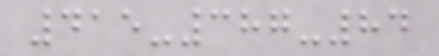415-387-84
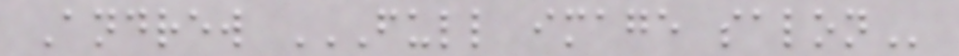Andrew FULL IMAGE SALON
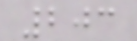203
